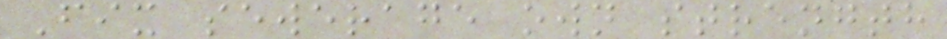Fix sewerage own strength
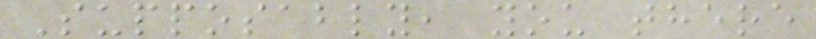Supposably, you there
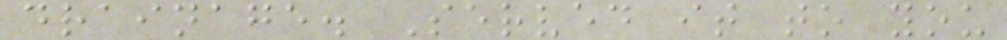drainage. Served it to you
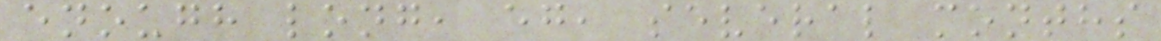enough long, eg, several months
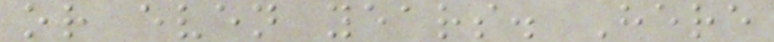or even years. Here
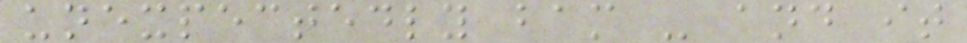unexpectedly bam - and it
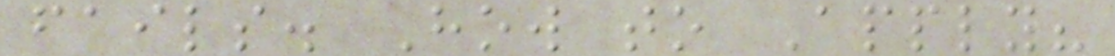fails. How to Apply?
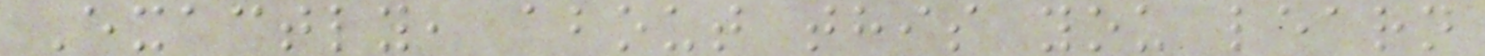Exactly, about this you learn
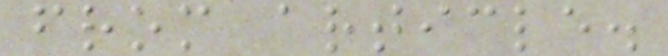from article.
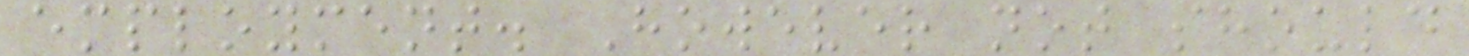employment. However not should
